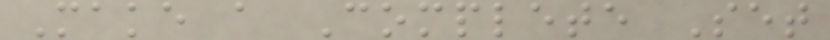Make a Complete Set
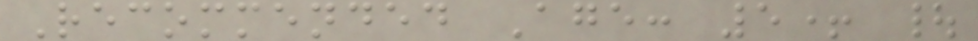Recommended Age: 5+ |
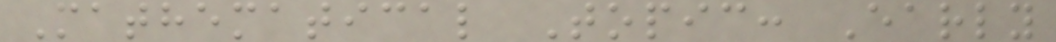Mathematical Topic: Early
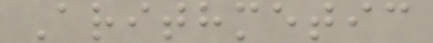Arithmetic
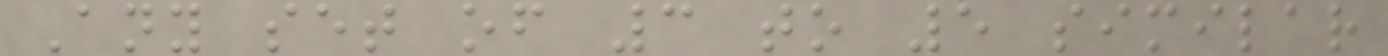Any set of 3 to 5 similar
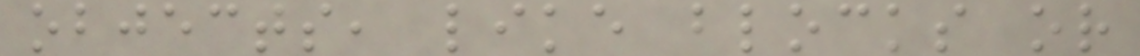objects, like blocks or
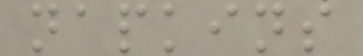napkins
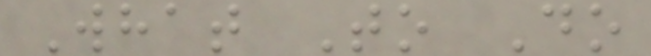What To Do
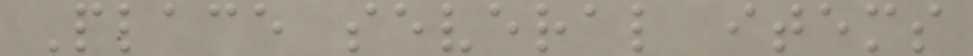Place several items
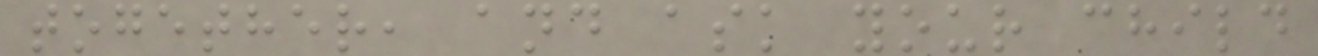together, and ask your child
